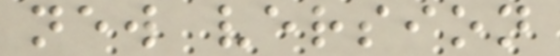new version
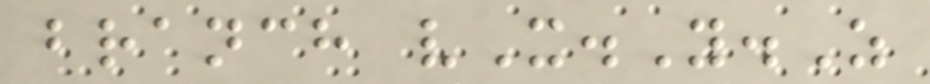branch vX.Y.Z
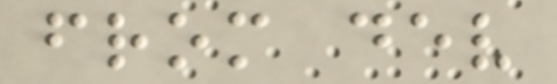from dev
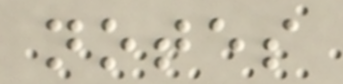notes
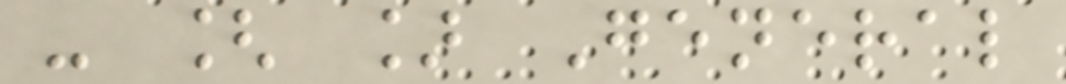- [ ] General
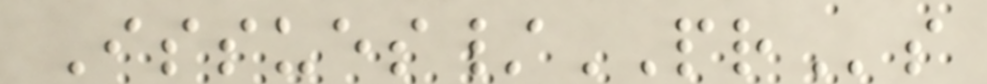Issues/PRs
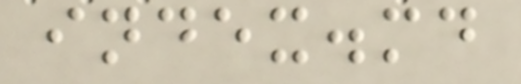index.md
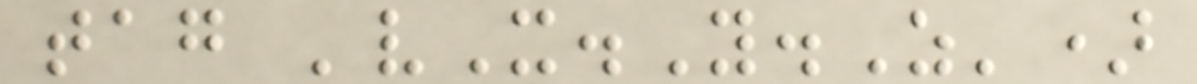tag 'vX.Y.Z')
